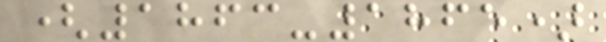(1863-1865)
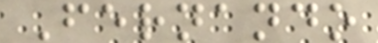Fernando
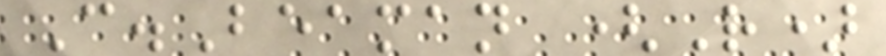C.Beaman (R)
